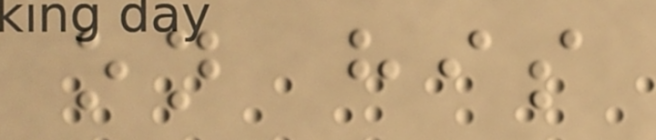on his
